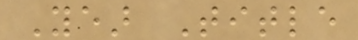Year Title
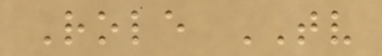Role TV
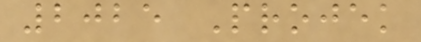2025 Projek
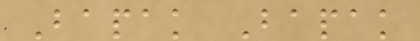Bapak Bapak
